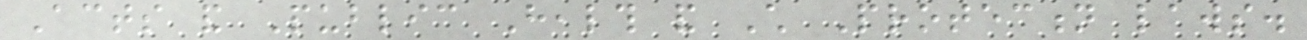Acts and Public Health and Child Protection laws.
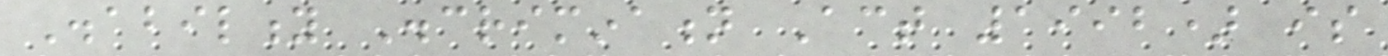Disability Discrimination Act 1992) is
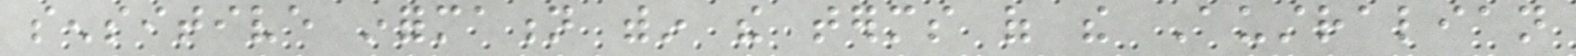sensitive information within the terms of the Australian
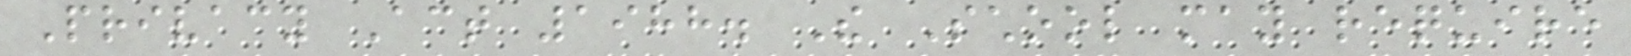Privacy Act 1988. The School may require
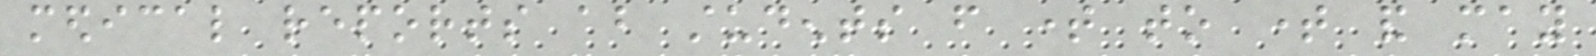medical reports about students from time to time and may
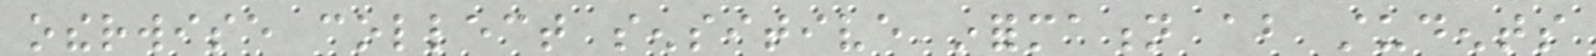otherwise collect sensitive information about students
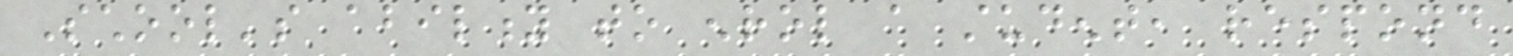School's ability to enrol a student, respond
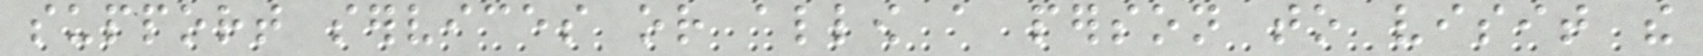support services or allow a person to visit the
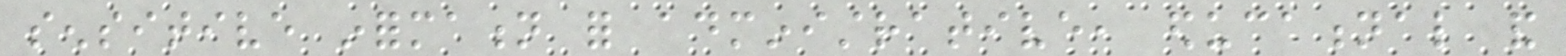sensitive information for administrative, educational and
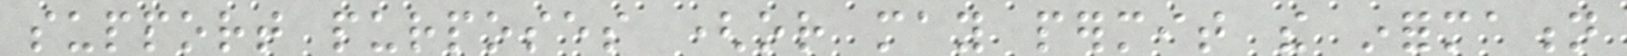support purposes (or may permit the information
